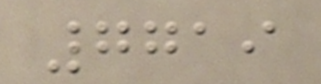7719
